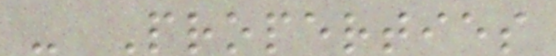- Properties
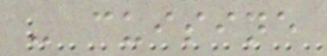- cuisine
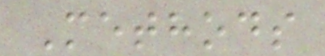Methods
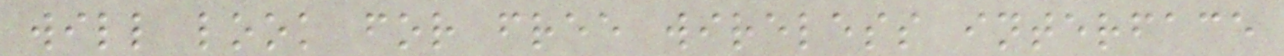will look for free wireless interface
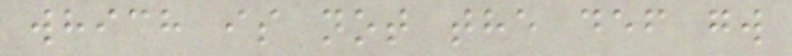which is not the def gw
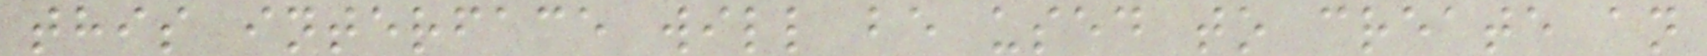this interface will be used to create an
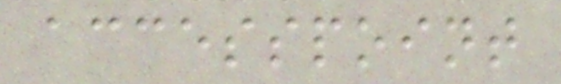accesspoint
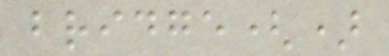bridge()
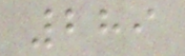289
